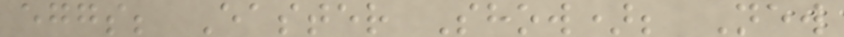eggs; Easter Show); New
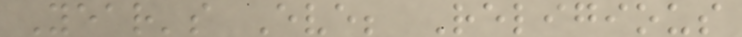Year's Eve; Religious
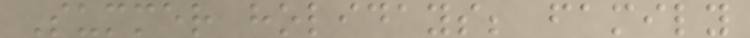Summer holidays; family
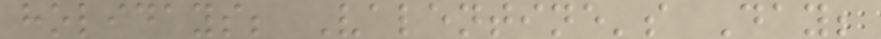holidays; Valentine's Day;
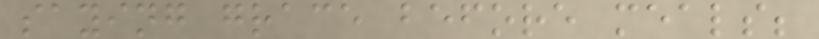saying grace before meals;
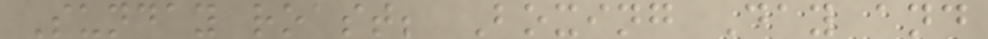Sunday roast; Boxing Day and
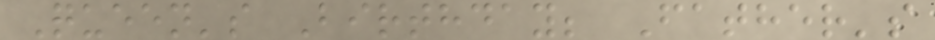Queen's Birthday; Father's
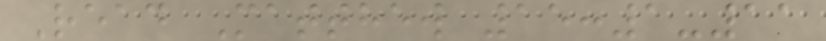Read Matthew 15:1-11
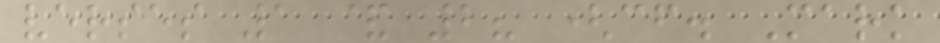verses 1 & 2? (cf. Mark
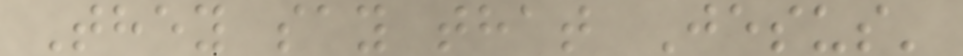They say that Jesus'
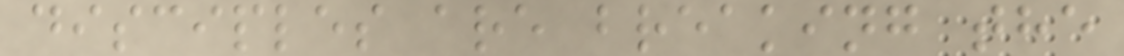disciples are breaking the
